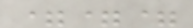===
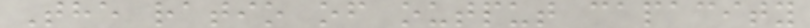The ratio of output capacity
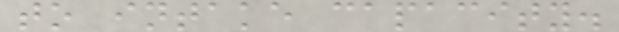to intake capacity.
